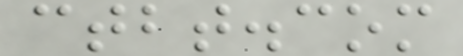ctbt.com
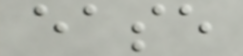ease
